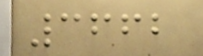3662
